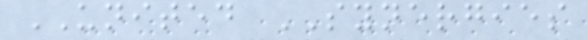UNITED SYNERGIES
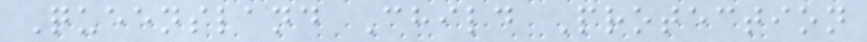Queensland Child Protection
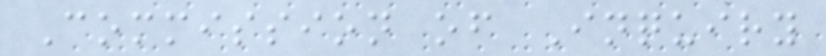Commission of Inquiry
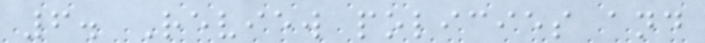6. Review policies and
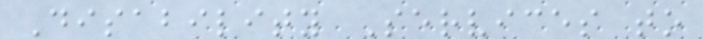Disability Services to
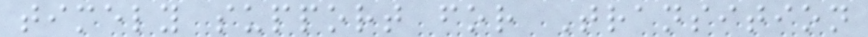timely support for Transition
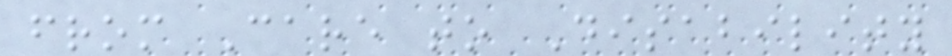from Care to Disability
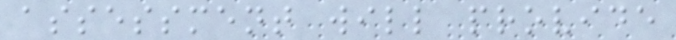assessment will provide
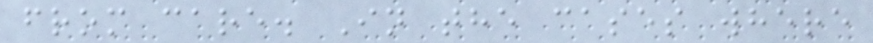from care. In the cases where
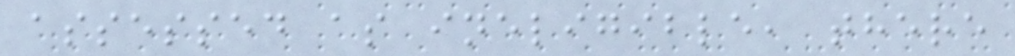assessed as ineligible, there
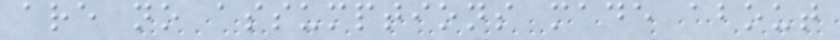are no assumptions made about
